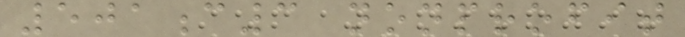501c3 nonprofit
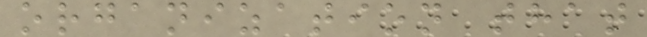organization that
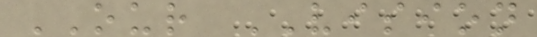OUR VISION
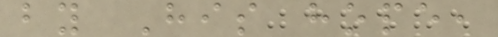by His hope,
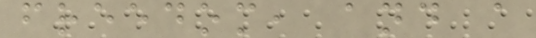freedom, and a
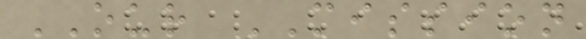OUR MISSION
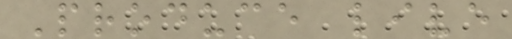Produce live
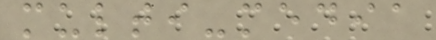multi-media
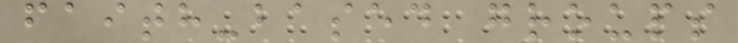faith-based groups
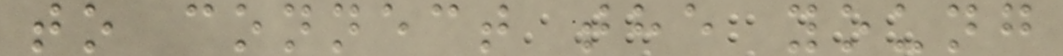to connect the young
